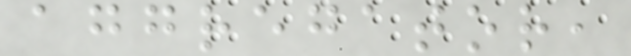aggregator,
